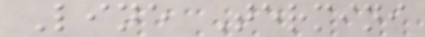Line Termini
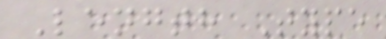Length Type
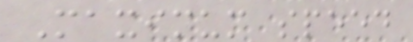Maximum speed
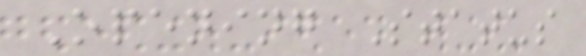Opening Status
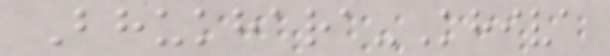Bhukhara-Khiva
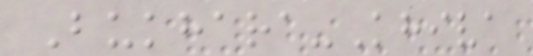Bukhara-Khiva
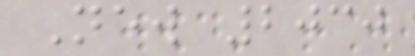New 2030
